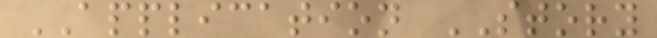APPLICATION STORY
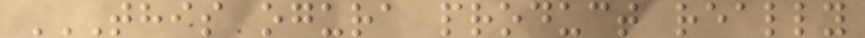THIS OGURA PRODUCT REALLY
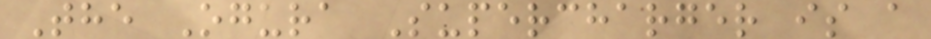The Ogura Supercharger is a
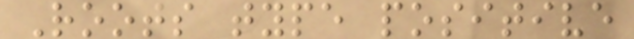Roots type positive
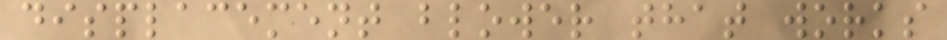displacement blower that works
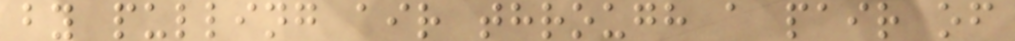by pulling air through a pair of
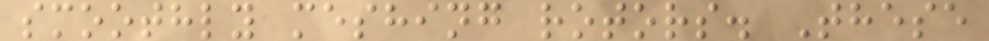smoothly meshing rotors. These
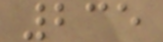235
